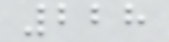228
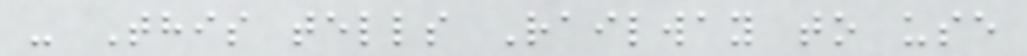- This tells Railway to use
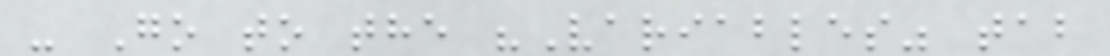- Go to the "Variables" tab
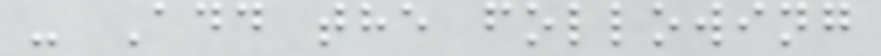- Add the following
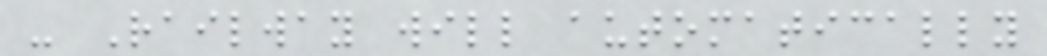- Railway will automatically
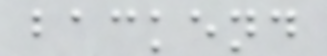backend
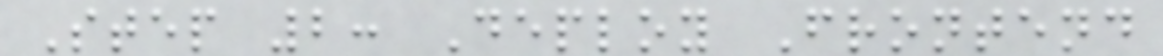Step 2: Deploy Frontend
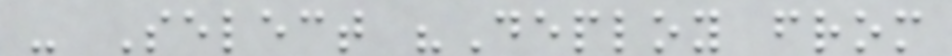- Select "Deploy from
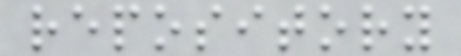repository
